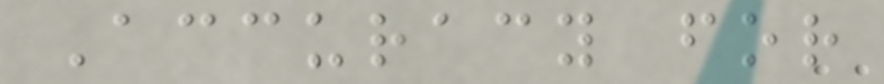Accuracy for
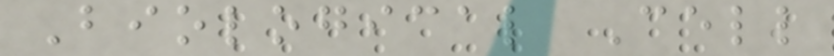Biological Cell
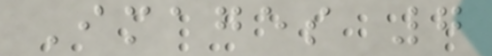Images 7
